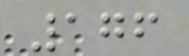176
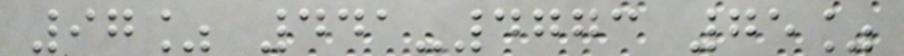97% 441-4773 75%
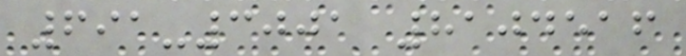691-3001 8104516
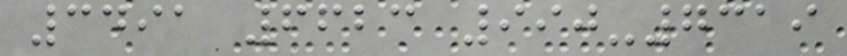3491 6623 990-7319
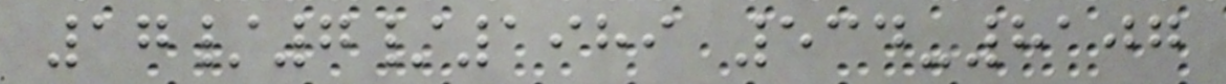17/7/1989 534-8107
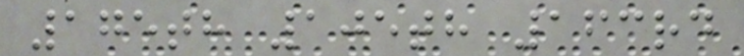175th 105th 163rd
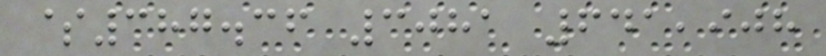$387.36 3081 641,908
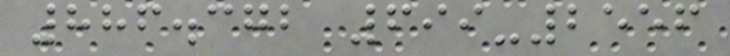886.372 699-2556
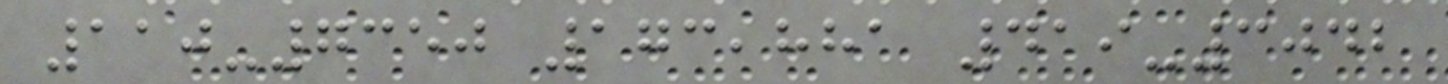110-7350 173,881 419-3042
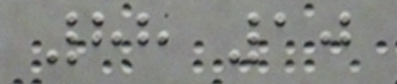88 10
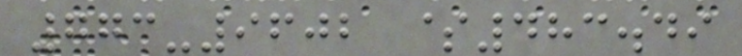773-9602 $483.49
